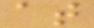at
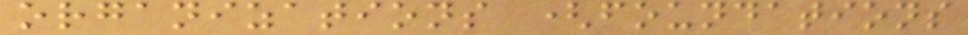organizations (foundations
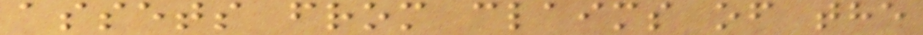assets from claims of the
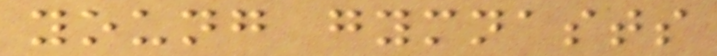young gymnasts
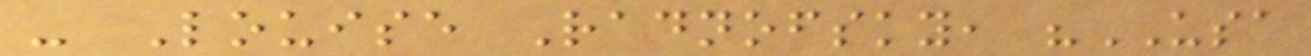- Louise Radnofsky, "USA
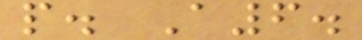p. A6.
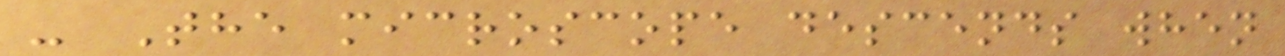- The microscope descends when
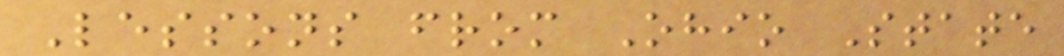Lessons from Ohio State
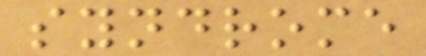syndrome
